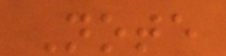Note
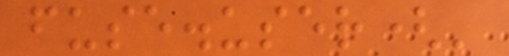fuse.user('
